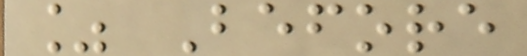% Before
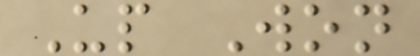Up Won
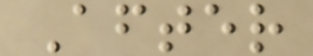After
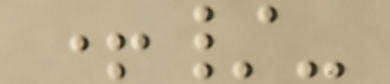+/-
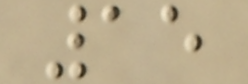15
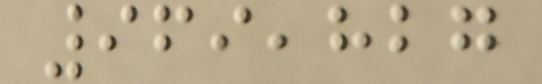969,827
